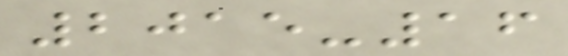2015-16
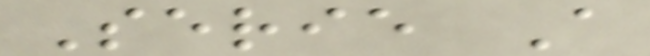Serie A
